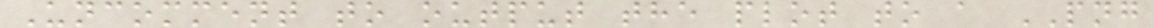Uncomment to output the plot to a PNG
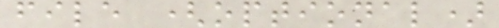file (optional)
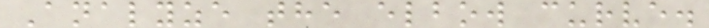Analyze the elbow curve.
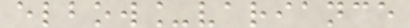elbow_variance
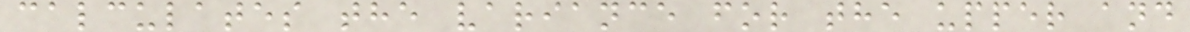calculates the variance for the upper and
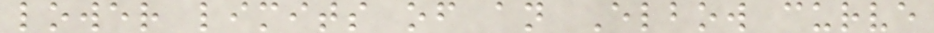lower limits of an Elbow curve
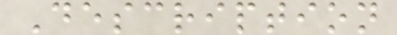Description
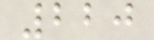220
